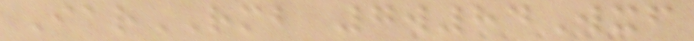IarRMB 7w84Wxf
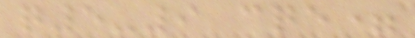q5-9 cqe=
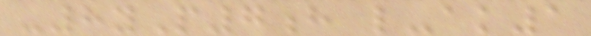-8yP7h l-ak1
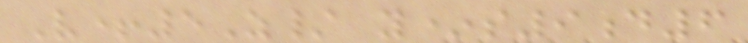V+5Z/ y*s9d6
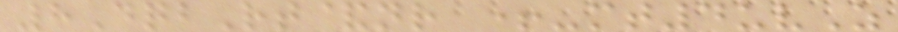8DqbRt&nr +-mt4uvZ
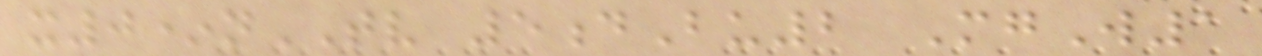x0*nTV 5dBu2 MgW1
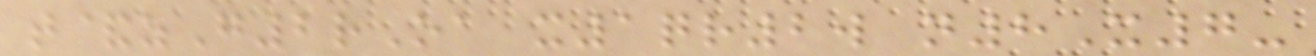t&zG2rOa x1qr2w n8X7-
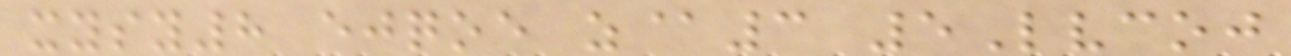xysy8 ejqoe z@3 5Lvcoj
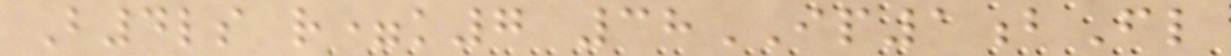B4ls r=k7 38IP1bFl
